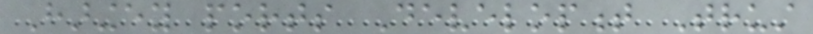Haringey ports Development Trust
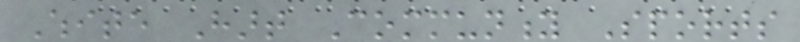White Hart Community Sports
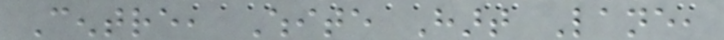Centre, White Hart Lane,
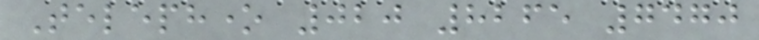Telephone 020 8265 7470
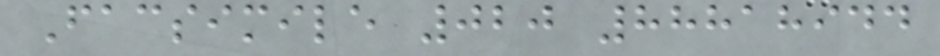Facsimile 020 88818944
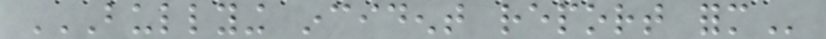BULLYING INCIDENT REPORT FORM
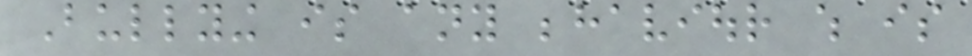Bullying is any behaviour which is
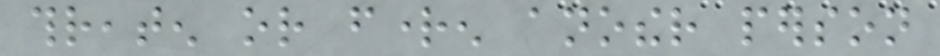threaten or frighten another person
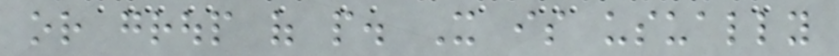or group of people. It is usually
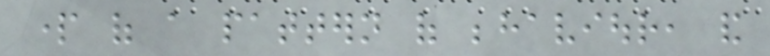part of a pattern of behaviour, and
